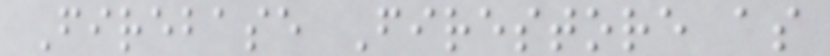Firebase Firestore as
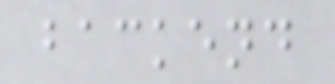backend
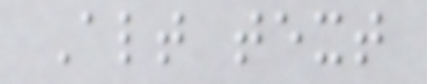Alt text
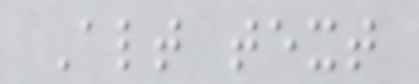Alt text
